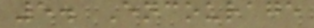5. Encourage
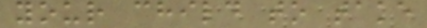your child to take
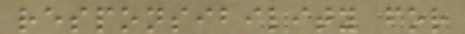responsibility for
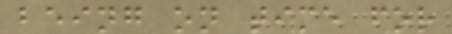being on time for
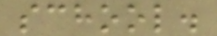school.
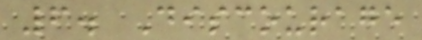6. Discourage
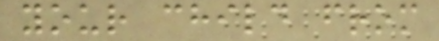your child from
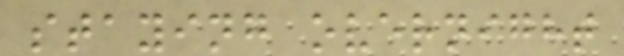staying overnight
